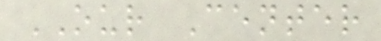OUR Center
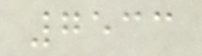7533
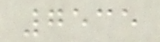7535
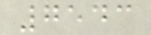7543
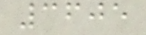3605
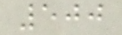500
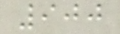900
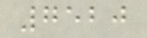7520
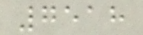7518
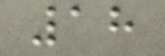18
